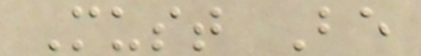Must Be
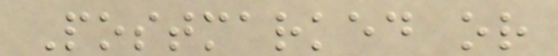Postmarked or
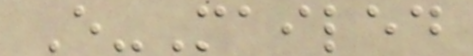E-Mailed
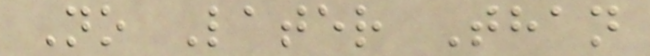No Later Than
